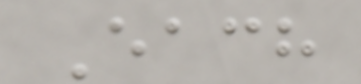Each
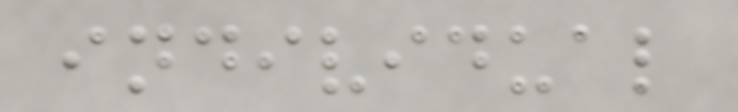individual
